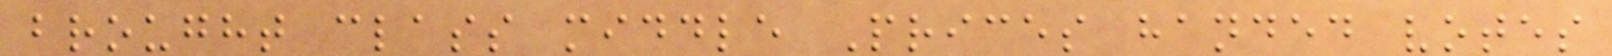brought class middle Prices handed votes
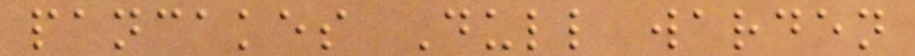pancakes Dull warden
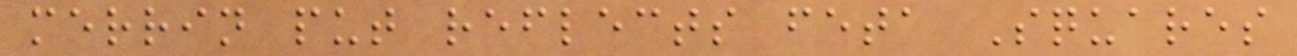merrin put reflects feta Squares
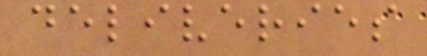deliveries
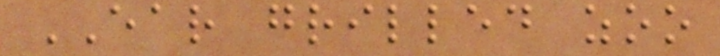EAR grilled zoo
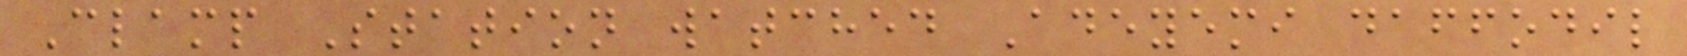Clamp Station watched Adeyemi daffodil
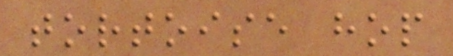tortoise hop
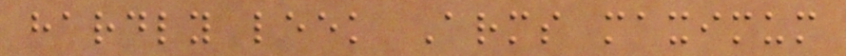hardly leek Arms maximum
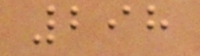298
